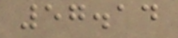57.14
